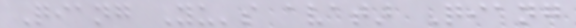Qiang Yu's avatar Qiang
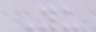Yu
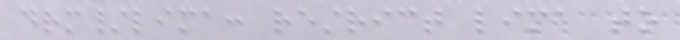drm/lima: restrict lima to
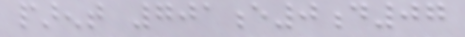parent 701e0d07
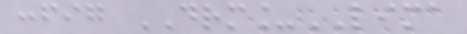config DRM_LIMA
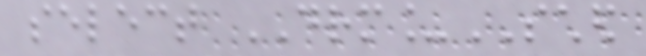select DRM_SCHED
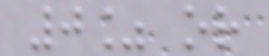0% or
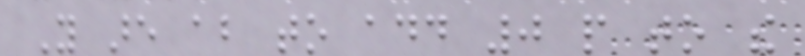You are about to add 0 people to the
